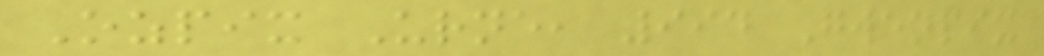Ozpix Urne, 994 Gwenpix
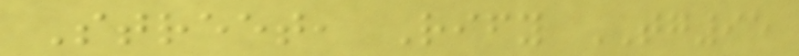Street, Rify TG95
